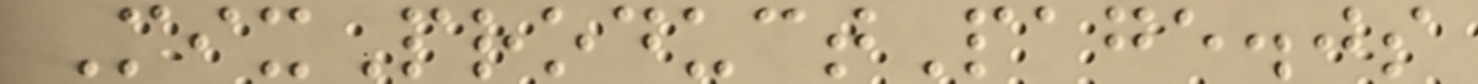MixProductPage.js
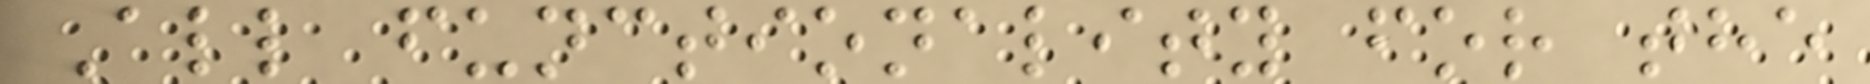All functionality for the
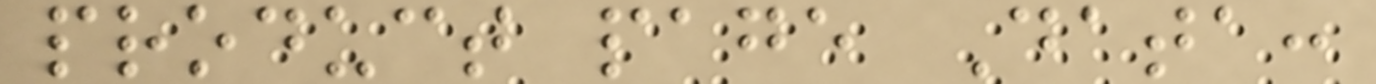product page Data:
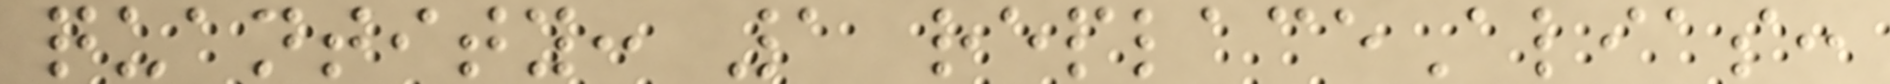quantity: 1 replaceAlias:
